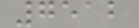7512
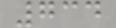734
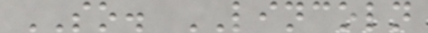SO. LINCOLN
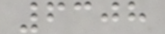6308
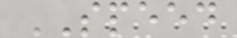SPEED
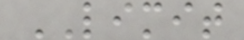LIMIT
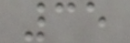35
